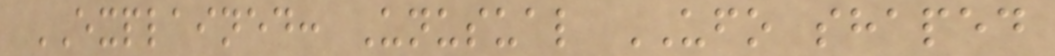EXPLAINED: Unusual UFO shaped
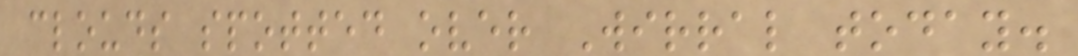clouds spotted over Wirral today.
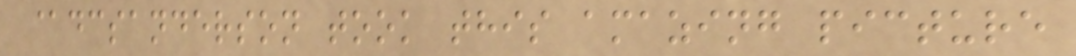@dcsanderson took this amazing picture
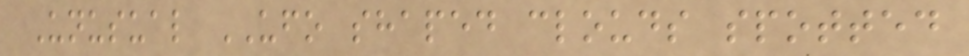Unusual UFO shaped clouds spotted
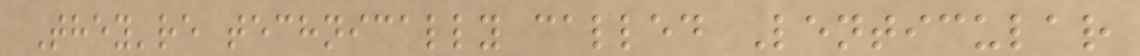They're technically called Lenticular
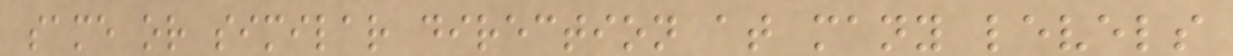same or similar direction at many levels
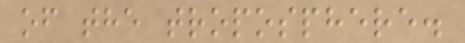of the troposphere.
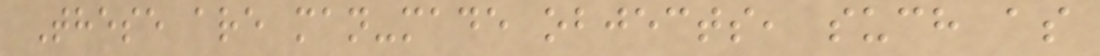These are man-made objects, such as
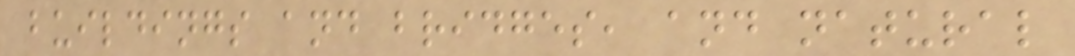buildings and bridges, and natural
